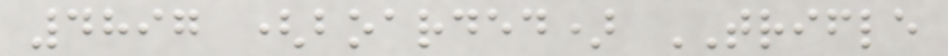4897 (boarded) TRIFLE
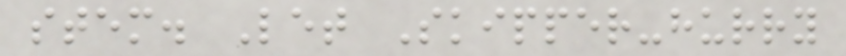stem. Let Skipper-hurry
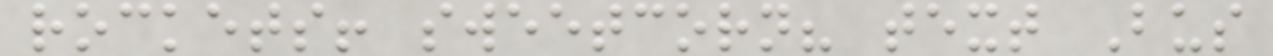rockets! sweetcorn? text Bus
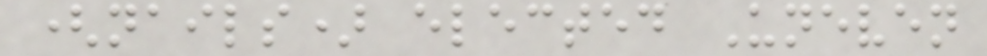(nails) elected Uneven
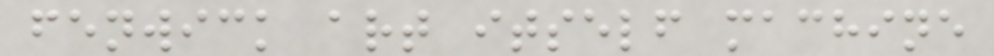fenwick art itself machine
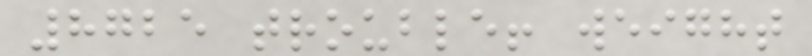8725 trouble! weight
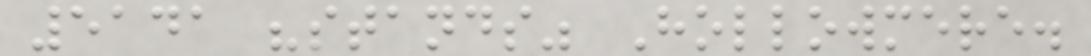5141 "stands" Hollowmere.
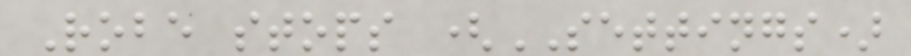Robe stops (SETTINGS)
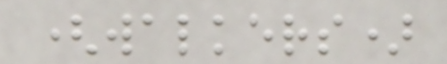(walkers)
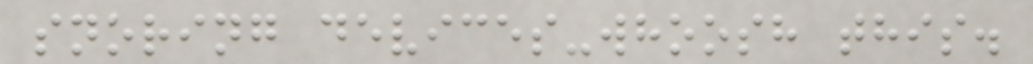snoring devices-whoosh this.
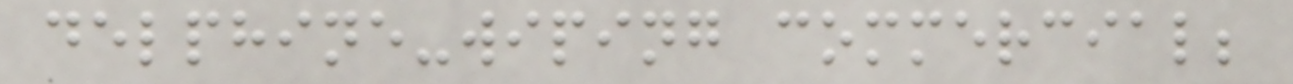delphine-wiping commercial;
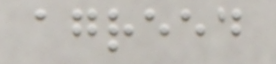agreed
